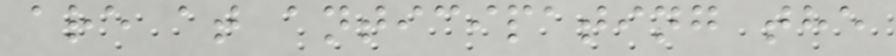are at anticipating the
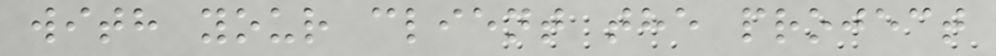with your client the project
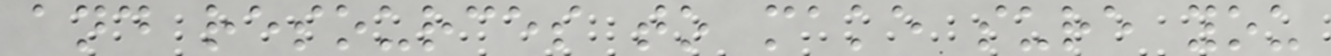and resources to make sure you
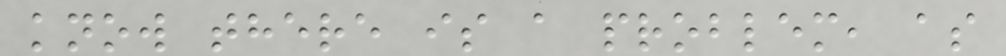know there is a problem, as
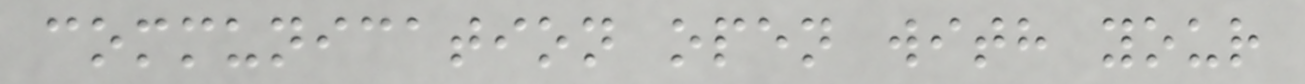communication open with your
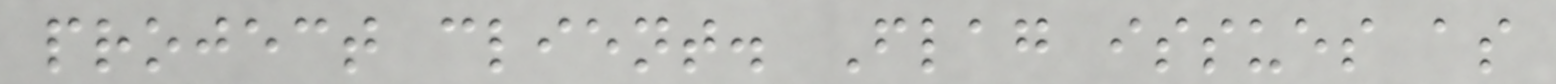project client. Flag issues as
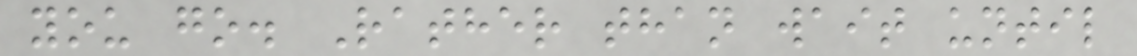you go. Rather than wait until
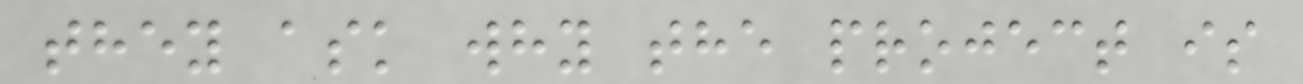they ask why the project is
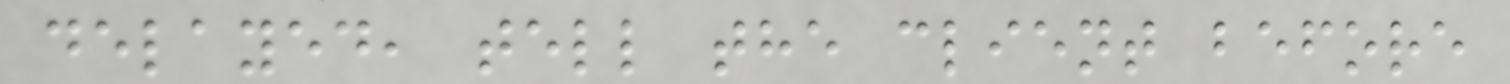delayed, tell the client before
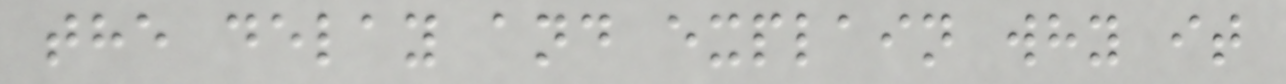the delay and explain why it
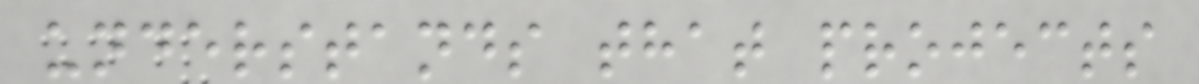understands that projects
